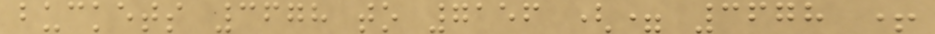buckets 3678 to 7156 (= 3678 +
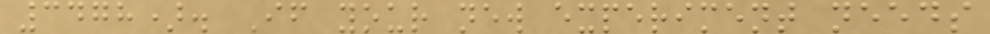3478). If your new experiment needs
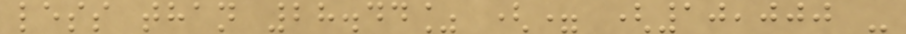less than 28.44% (= (10,000 -
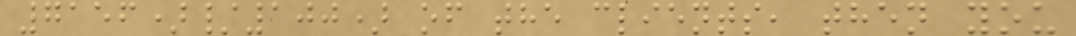7156)/100) of the clients, then you
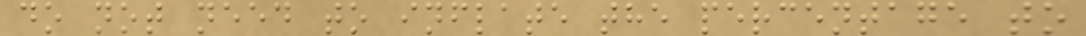do not need to inflate the percentage to
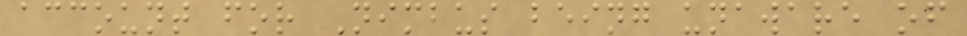account for Nimbus being unaware of
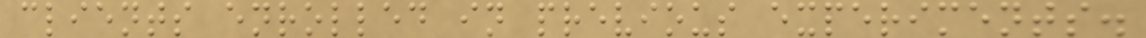clients enrolled in previous experiments.
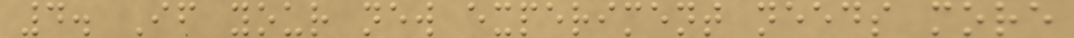4. If your new experiment needs more
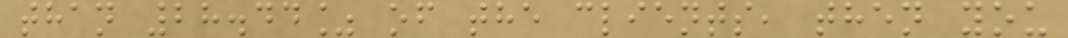than 28.44% of the clients, then you
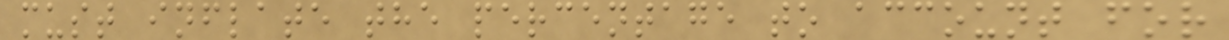must inflate the percentage to account for
